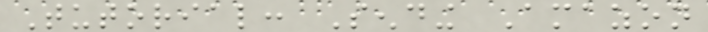Tutorial: Sending Amazon
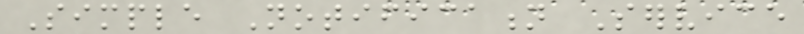Simple Notification Service
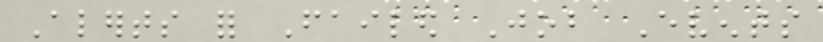Alerts for Failed Job Events
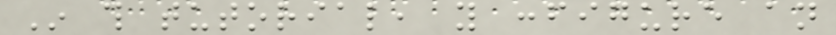In this tutorial, you configure an
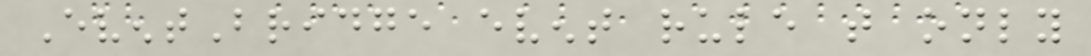EventBridge event rule that only
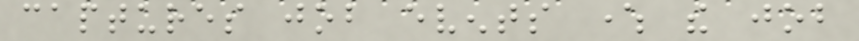captures job events where the job
